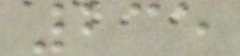235
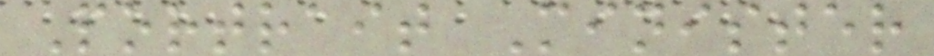Portrait Minister
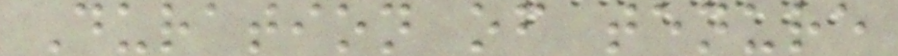Duration of tenure
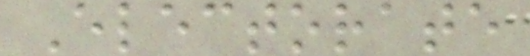Electorate
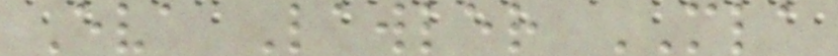Eva Lawler MLA
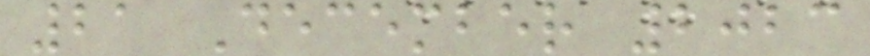21 December 2023
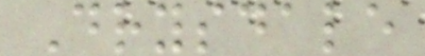Drysdale
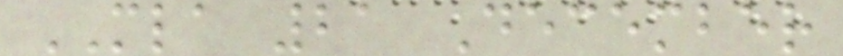MLA 21 December
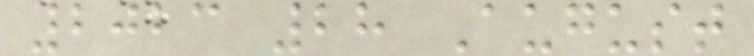2023 28 August
